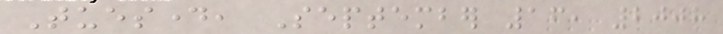Tuesday, September 16, 2008
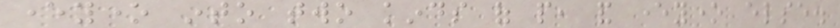everyone into two kinds of people, and everyone else.
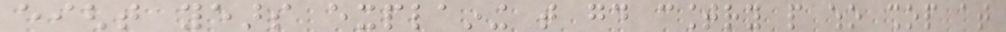eight years explaining that good country people who shop at
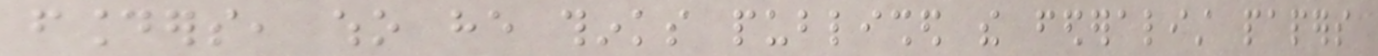founders, who he thinks published the federalist papers
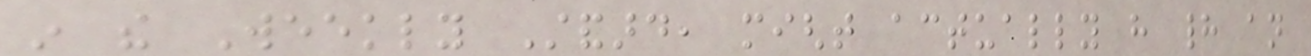in the Weekly Standard, might actually have had an
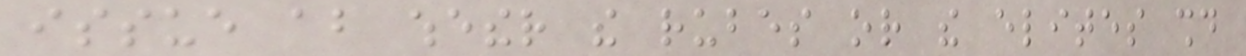issue about whether the rubes or the elites should
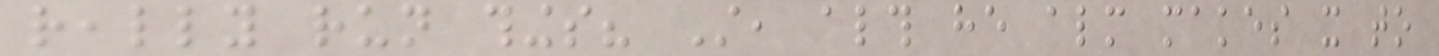really run things? Still, although he almost makes it to
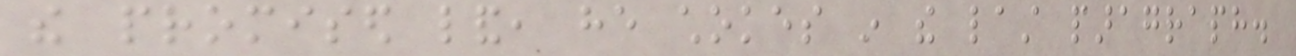the promised land, he chokes in the last paragraph.
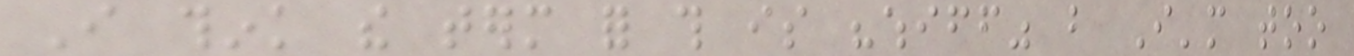I think the term for this is "whiff" but I'm too
